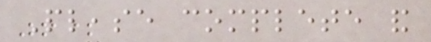Please complete and
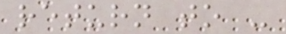return to -
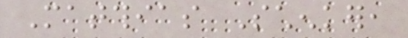Matthias Schenker,
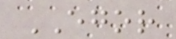EGOR
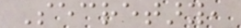Secretary,
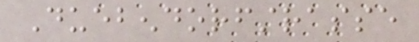Duebendorfstrasse
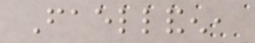Faellanden,
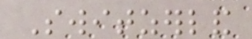Switzerland
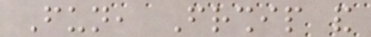Fun, Friendship and
